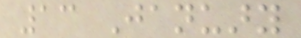13 January
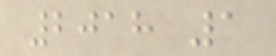2018 1
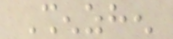Shenzhen
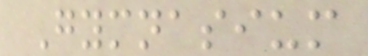Gymnasium
